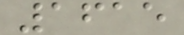1615
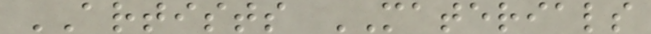ARTISTS MATERIALS
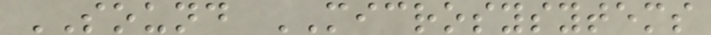SOUND MICROSYSYTEMS
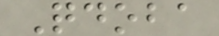Qdoba
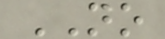NO
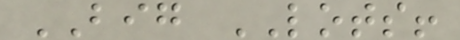BIG LOTS!
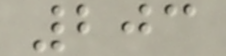203
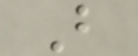B
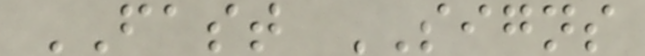FAST SIGNS
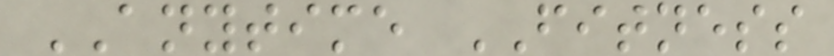ANYTIME FITNESS
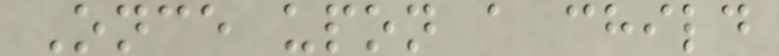Once upon a child
